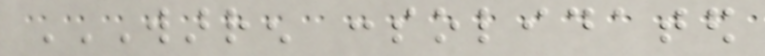WARREN CONSOLIDATED
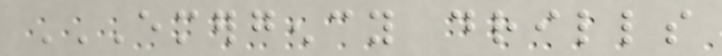EMERGENCY DRILLS
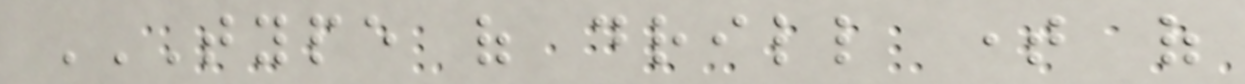TYPE OF DRILL TIME OF
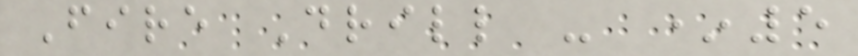Fire Drill - *5
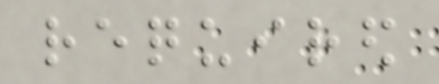required
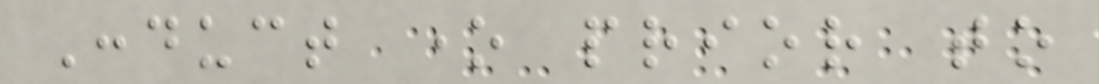Conduct one prior to
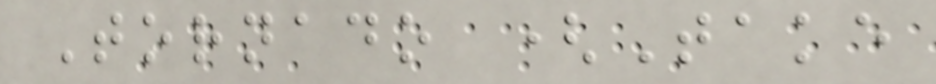Tornado (Take
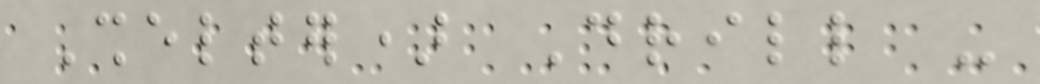Shelter) Drill -
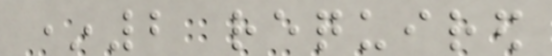*2 required
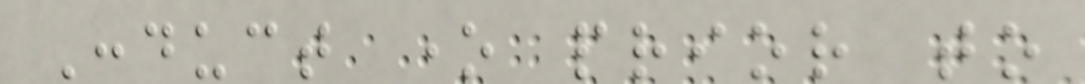Conduct one prior to
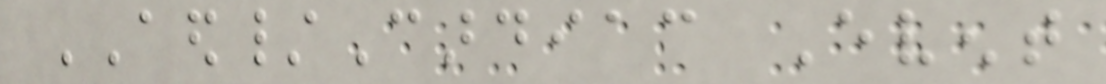AED/Cardiac Event
